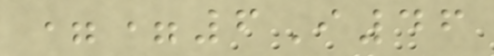==6I46
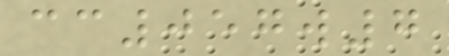cc057w7
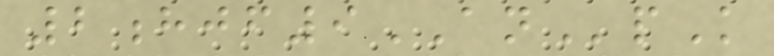2hjf9ANpK
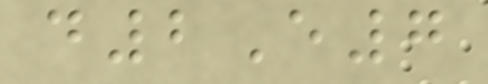d2E7
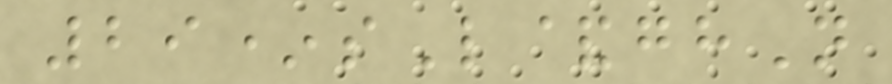29*sL&ghN
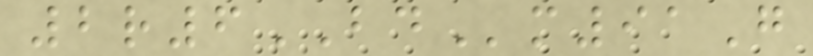2r6BDm91G
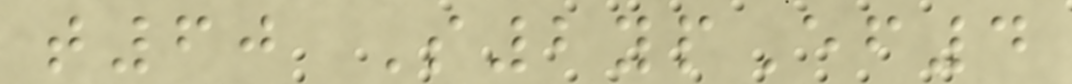t60 S2ypEf4
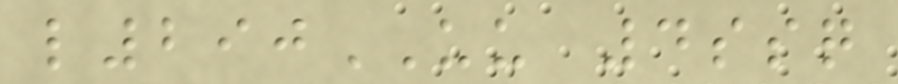l290UU 4ssq
